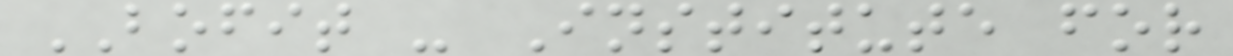BOFIT - Institute for
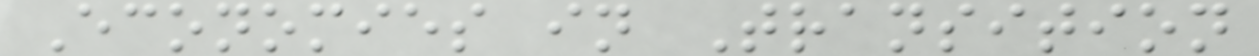Economies in Transition
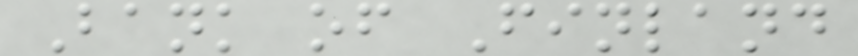Bank of Finland
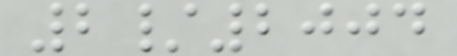2/2004
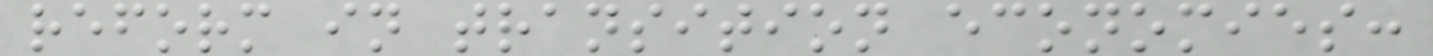reform in transition economies:
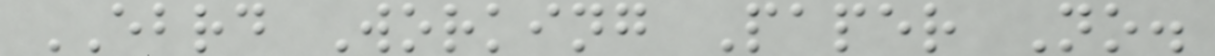EBRD Working Paper No.
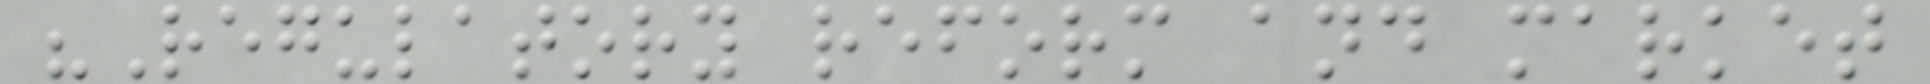"Regulatory reform and market
